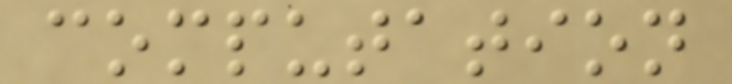computation
